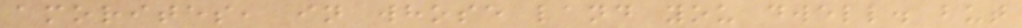amorites, in whose land you dwell. but
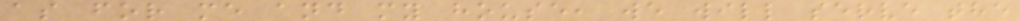as for me and my house, we will serve the
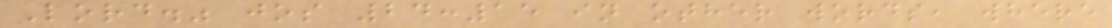Lord." jos 24:15 in other words, where
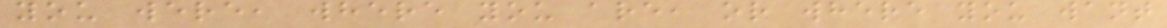you were, where you are, or where you want
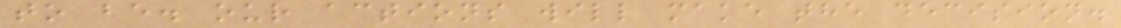to be. our actions will make the decision.
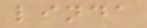linda
